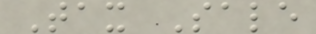Tax Sale
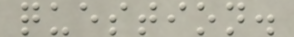question.
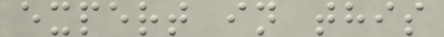expert in this
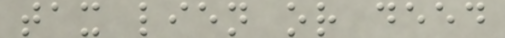tax lien or deed
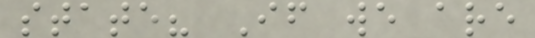state? If we are
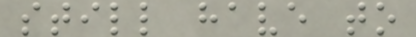still have to
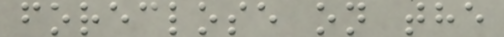foreclose on the
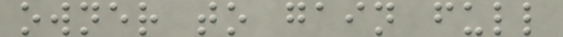owner to gain full
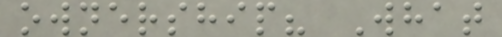ownership? What
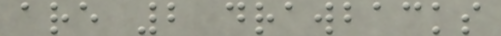are 2 drawbacks
